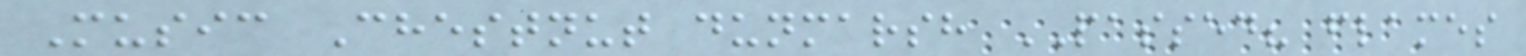Music Chestnut dunmarsh PASSED? flames
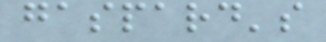gaspard's
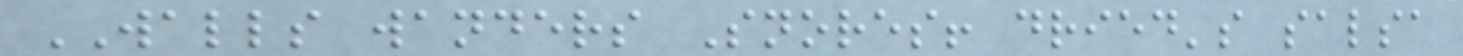WALLS wanders Snores! dried's salsa
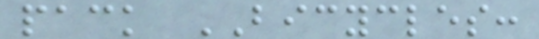pack BICYCLES:
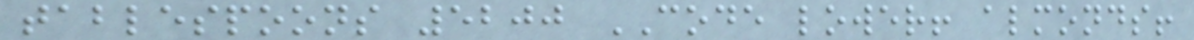tablespoons 5200 CODE lower! almonds!
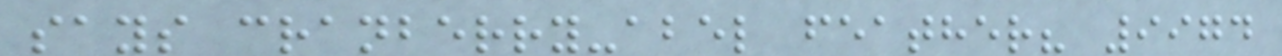says cranberry-abel feather? 9974
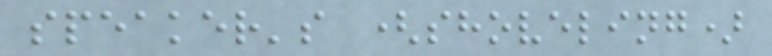speaker's (shoveling)
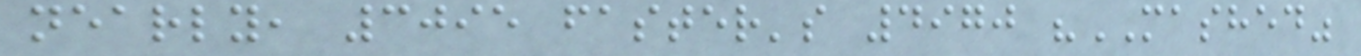nearly, 3095 faster's 4970 "MASHED"
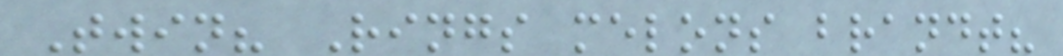Twin? Rings melons brandt?
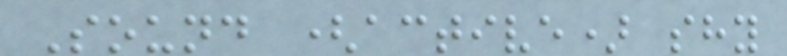Sound (active) shy
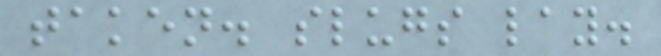taken. slugs lay.
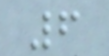6
